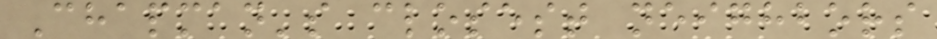Chapman's closest neighbors
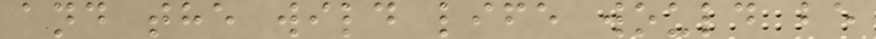and the wild life would be
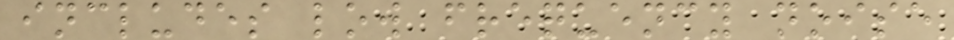includes low frequency noise
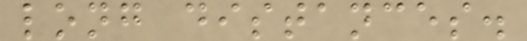long distances.
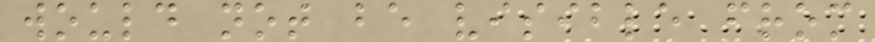would not be visible from
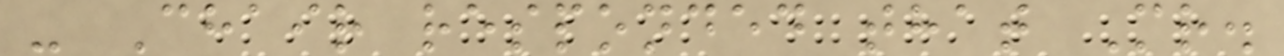- Chair responded that Mr.
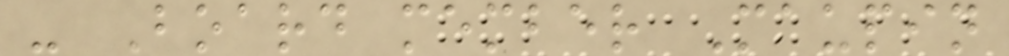- Board member Maupin
